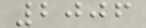2006
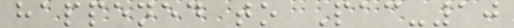happened to Pac-10
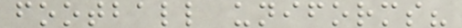football uniforms?
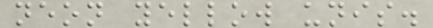neon yellow unis.
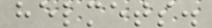helmets.
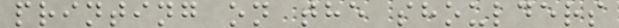printing on the shoulders
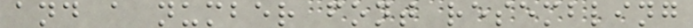and a number font resembling
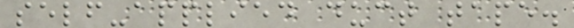self-applied duct tape.
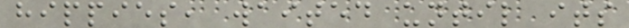hippies, waited until its
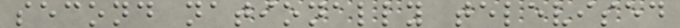second nationally televised
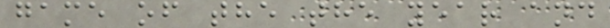game of the the year and
